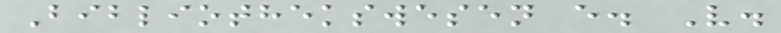Bibliothekswesen e. V.
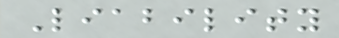Liability
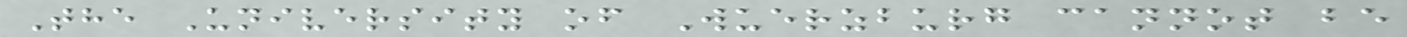The University of Wuerzburg cannot be
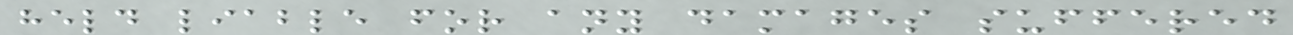held liable for any damages suffered
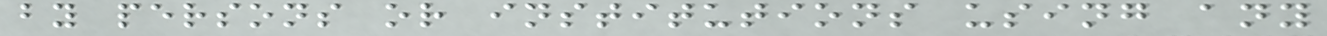by persons or institutions using any
